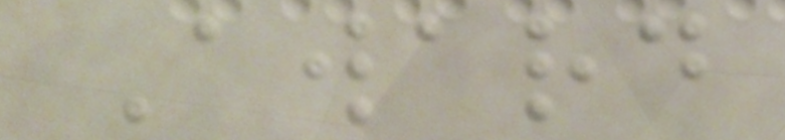Award
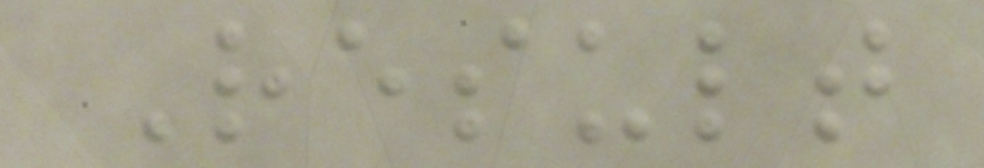Result
